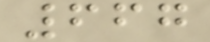667
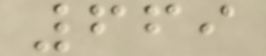669
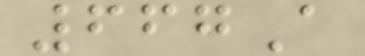667A
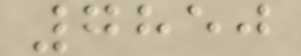7850
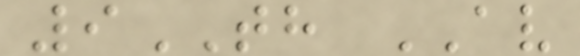9TH AV
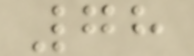78
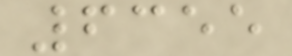6355
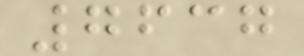7637
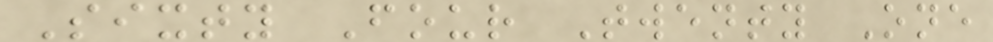Sixty Four Twenty One
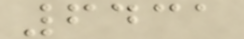6431
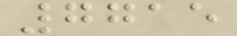7715
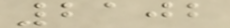2102
